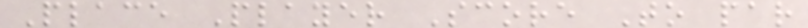Place Player Score To par
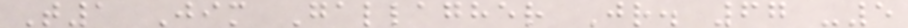T1 Jim Gallagher Jr. 67 -5
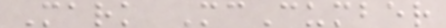Mark McCumber
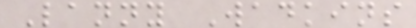Lanny Wadkins
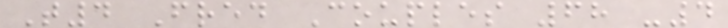T4 Fred Couples 68 -4
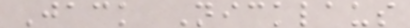Jack Nicklaus
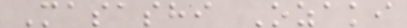Masashi Ozaki
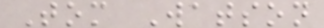Tom Watson
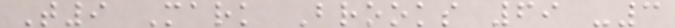T9 Mark Brooks 69 -3
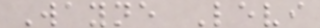Wayne Levi
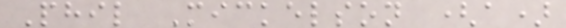Phil Mickelson (a)
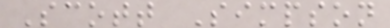Scott Simpson
